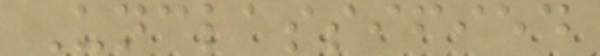Unclassified
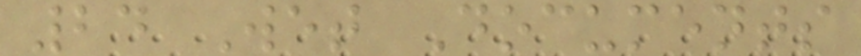24 Wet Documents
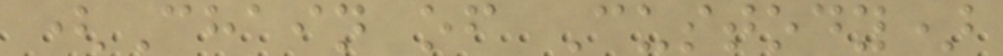(Chain of Custody)
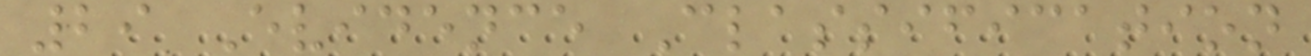29 Evidence Classification
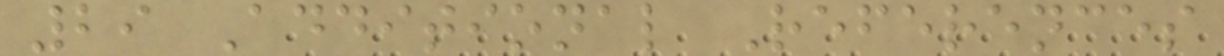29 Additional References
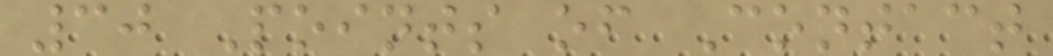30 Points of Contact
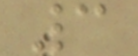3
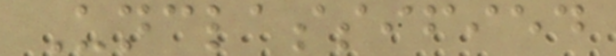Unclassified
